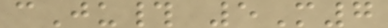cJu# 5M7
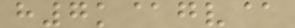h7k@gv@
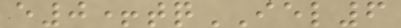e0+tqIEL6
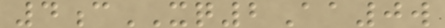4cXQ2Aa0w
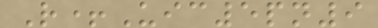R+Uic5pn9
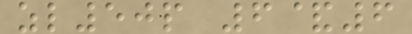zl50p 6&6
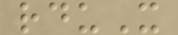rduX
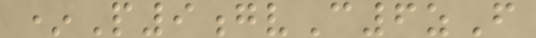*P9gvC6zF
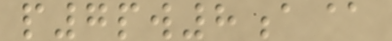p7pw8a@
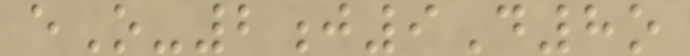eO-2j9D8o
